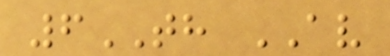6TH AV
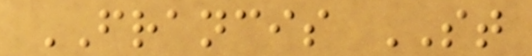FRANCIS ST
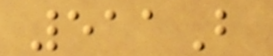511B
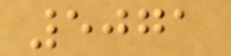5071
